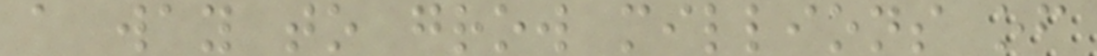a way to grow millions of
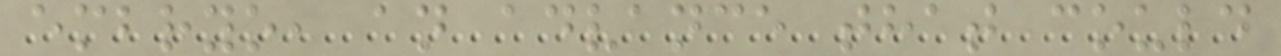embryo, an advance that could
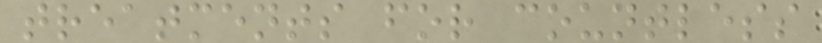treatments for countless
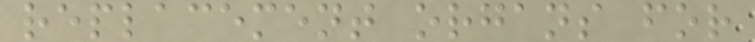replacement organs for
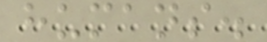humans.
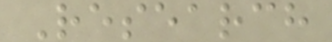Research
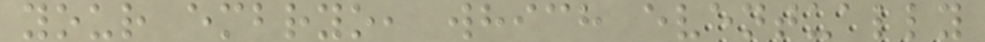your embryo, which eventually
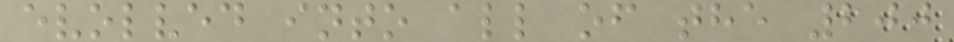evolved into all of the 200
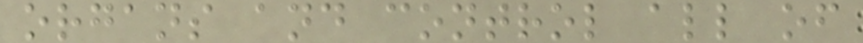organs and control all of
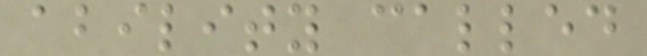ability called
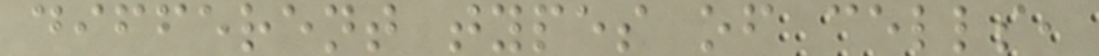different types of cells,
